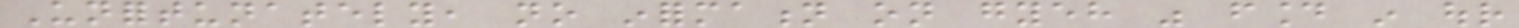Unfortunately, no information on gyeh was found in our
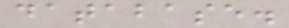database.
